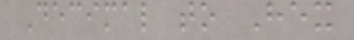Decimal to Hex
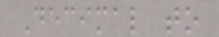Decimal to
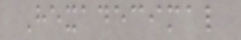Hexadecimal
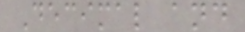Decimal and
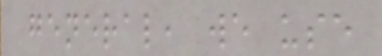general, we use
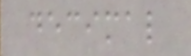decimal
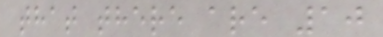that there are 10
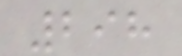298
